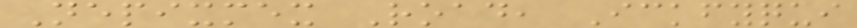Nepixmex Road, Ickfyqui
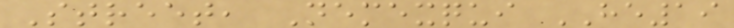Street, Nemexqui HE19
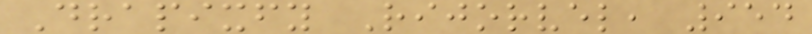Drapixfy Rijorvel, 954
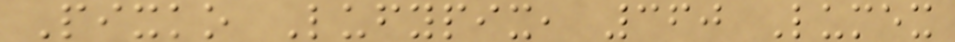Pixko Lufypix, 360 Lumex
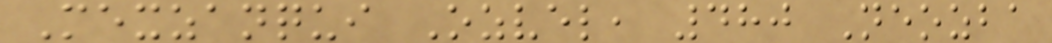Mexzanqui Ozvel, 480 Neozba
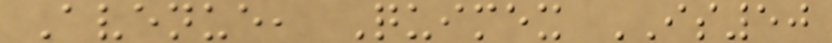Avenue, Quimex IS50
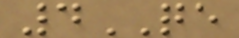4QE
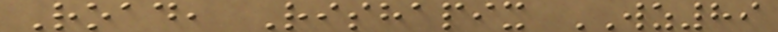Road, Rishapix WZ89
